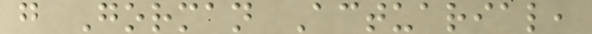g Gorman Actuarial,
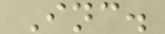Inc.
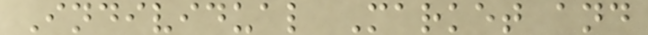Individual Market and
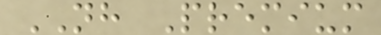NH Premium
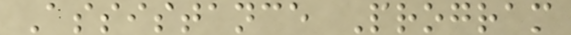Assistance Program
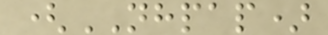(NHPAP)
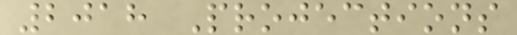2018 Projections
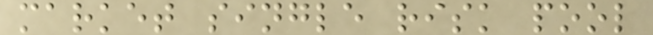market single risk pool
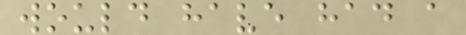would have had a
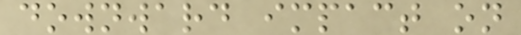downward impact on
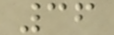36
